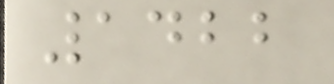1422
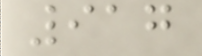917
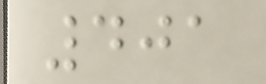401
